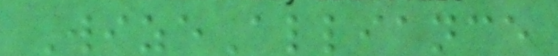WizeAlliance
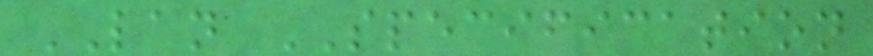LAN SPECIFICATION
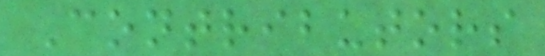Contributors
